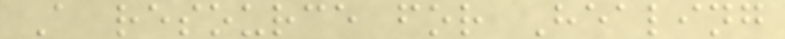A resource for Healing
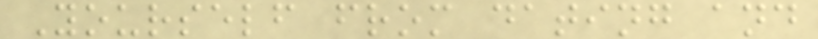Yourself from dating and
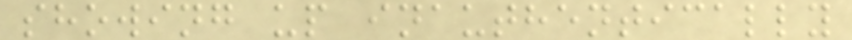showing up inauthentically
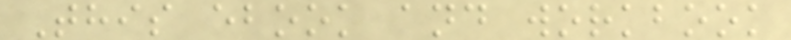This ebook and workbook
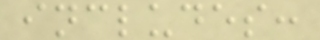includes:
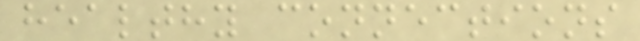healthy connections
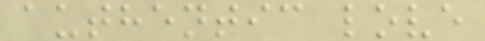authentic love
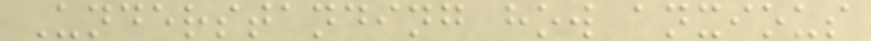Understanding how anxious
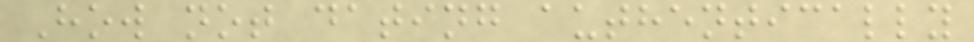How not dating authentically
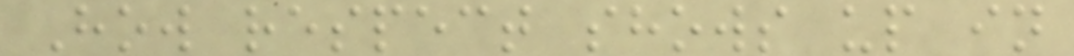How respect shows up in
